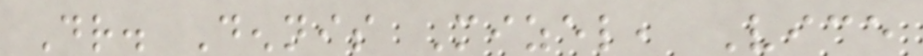Dr. Dennis Mizel, Vice
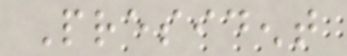President
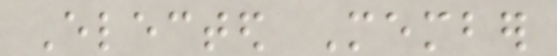Elected Member
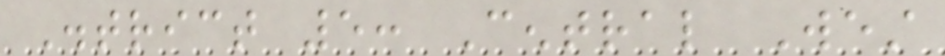District 5: Central West
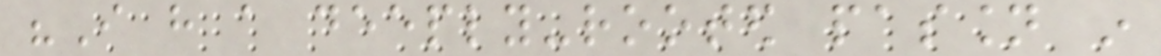"I have a deeply-rooted passion in
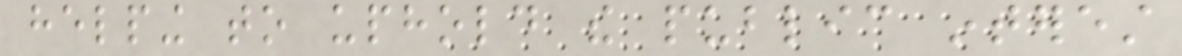helping to uphold the public interest
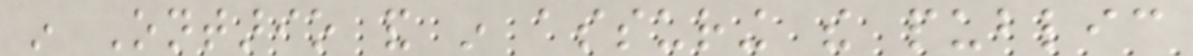in Ontario and in assuring the public
